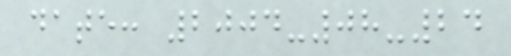date: 2004-08-24
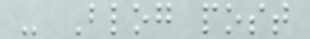- Blog post
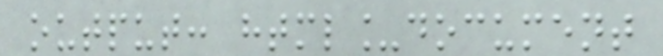output: html_document
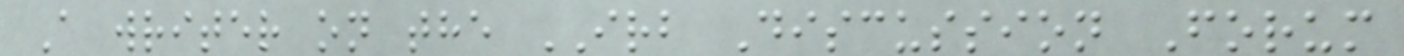A writer on the IRB Discussion Forum
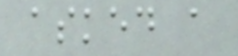asked a
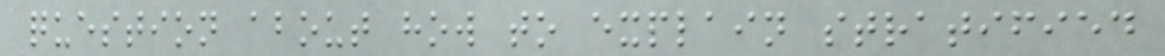question about how to explain stratified
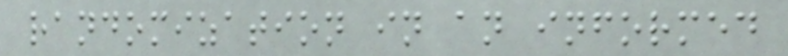randomization in an informed
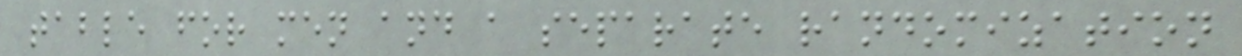table for men and a separate randomization
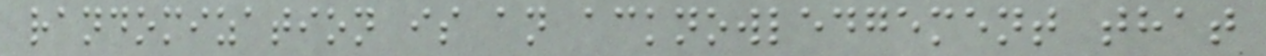randomization is an acknowledgement that
